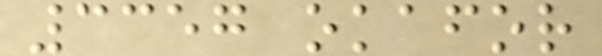3357 okafor
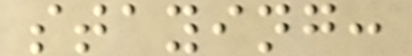staying:
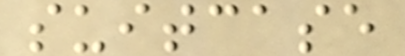suitcase
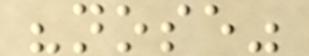"nose"
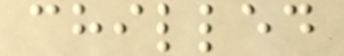chilled
